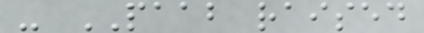- PAAB raised
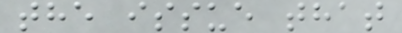the issue that
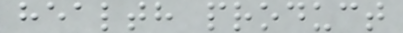health product
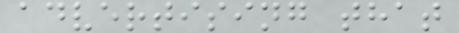advertising that
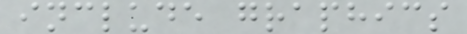include graphics
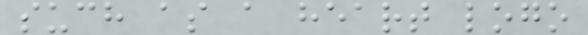such as a heart logo
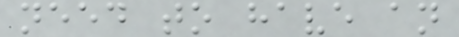need to have an
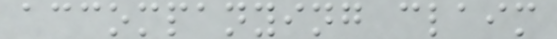accompanying claim
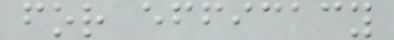for efficacy
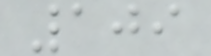109
